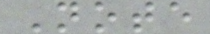Note
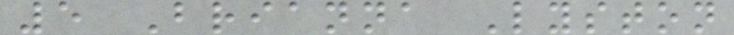5 Brianna Lyston
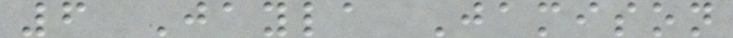6 Jayla Jamison
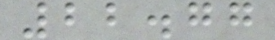22.77
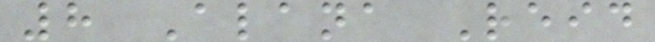8 Alana Reid
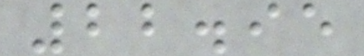22.95
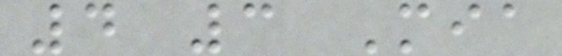4 3 Mia
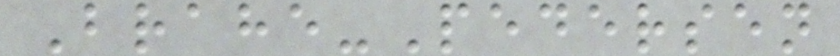Brahe-Pedersen
